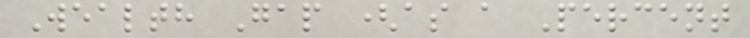Wealth Gap (as a Percent
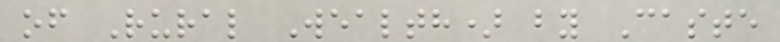of Rural Wealth) by Caste
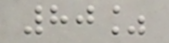80%
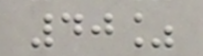40%
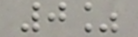0%
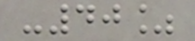-40%
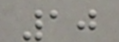10
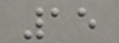15
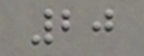20
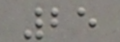25
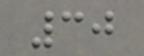30
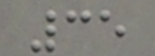35
